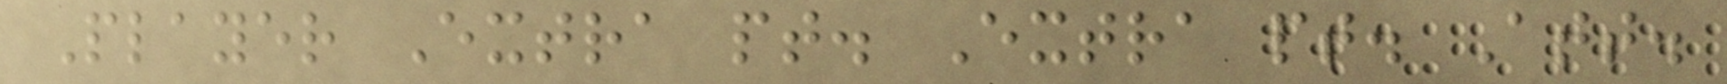Player Extra pt. Extra pt. Att.
